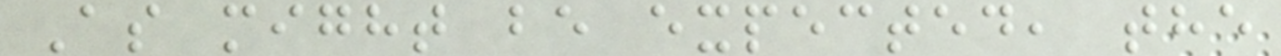As might be expected, the
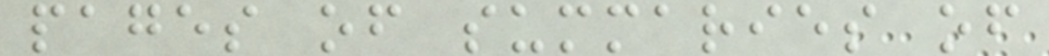pages of summaries of
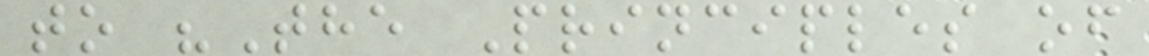to "The Principles of
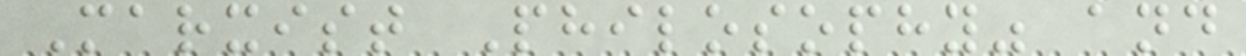Marxist Philosophy" and
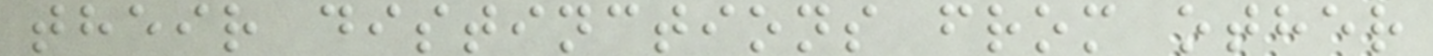their distinctions from other
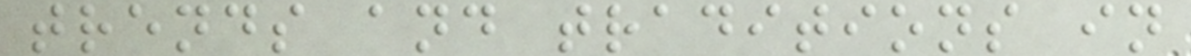trends and traditions in
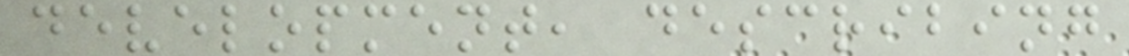development, describing
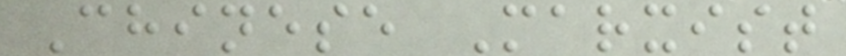Chinese Marxist
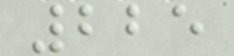225
